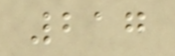217
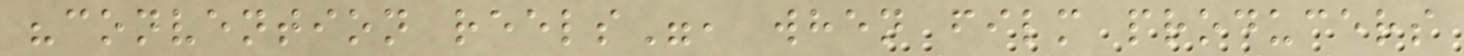"convention reels", when film producers
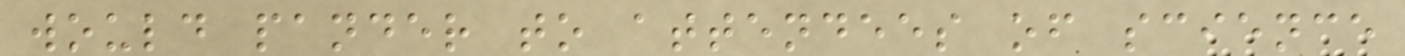would pander to attendees of science
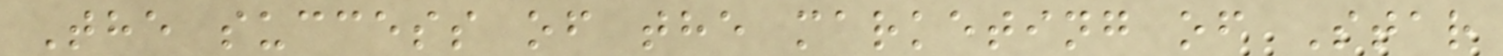The success of the marketing of Star
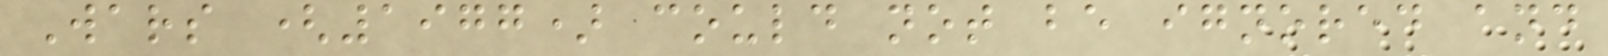Wars (1977) could not be ignored and
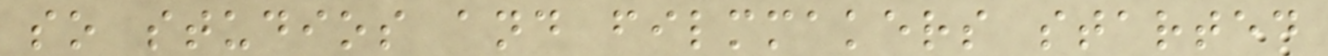so studios and filmmakers started
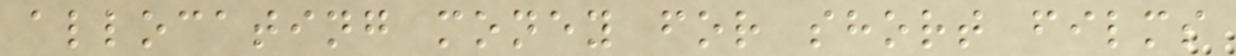allocating money for short films
